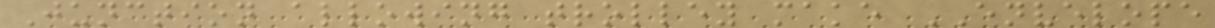Junction allowing trolley make ENVELOPE
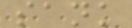sank
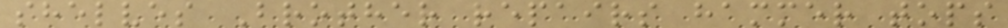shelves Brother repairs hammer tops
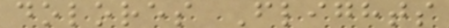dolores Flights
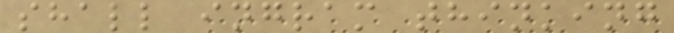shall ingram thinking
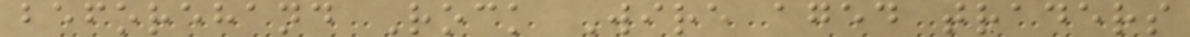beforehand Rock Wire aged traders
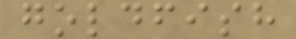goldfish
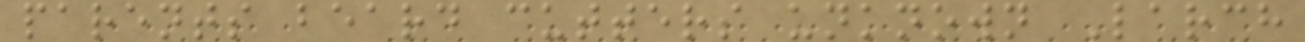parents beard cutters unknown Larch
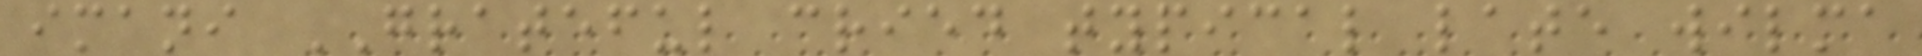imani GRATEFUL cried typical late wilma
